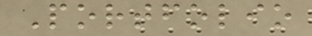Portfolio
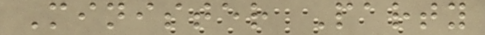Minister Party
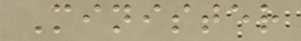Minister
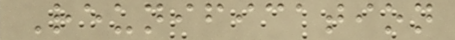Reunification
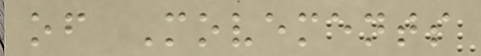of Movements
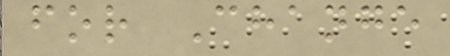for Change
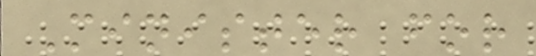Minister for
